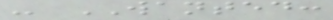- WANTED:
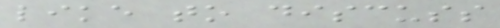like to discuss
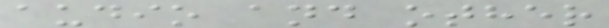audio and other
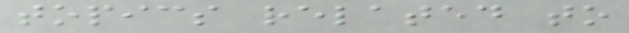topics related to
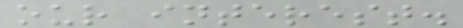our interest.
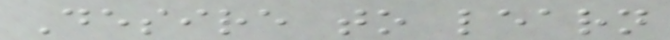Desire to learn
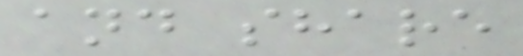and share
